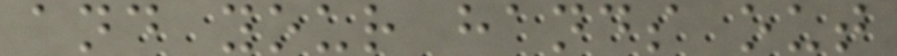and your hands out
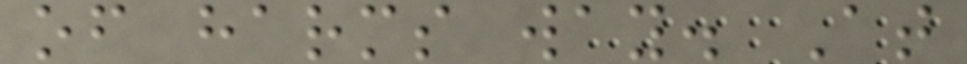of harms way. At
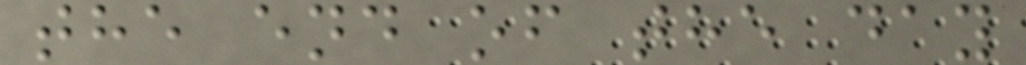the end of the day
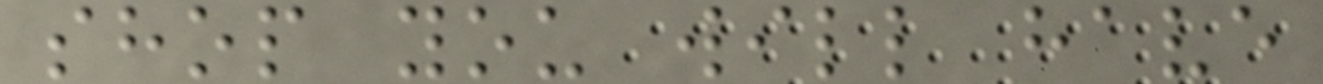shop you will have
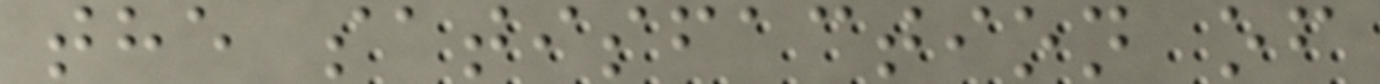the satisfaction of
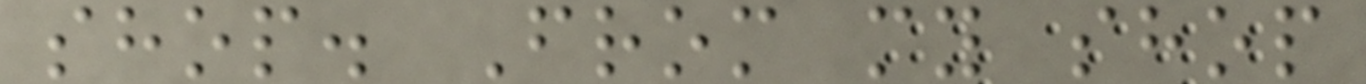shop. From my shop
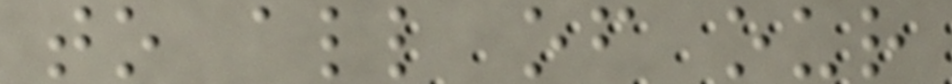to all of our
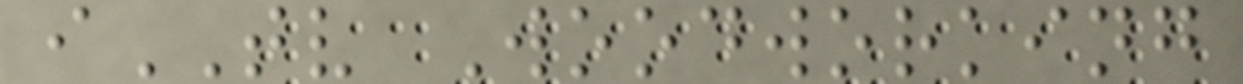iTV Woodworking
